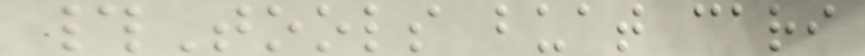#Tools buat cari
